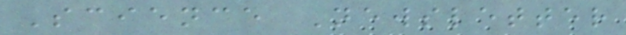Science Newsletter
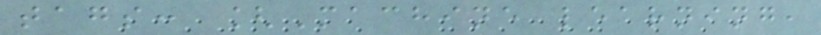tags: [Machine learning,
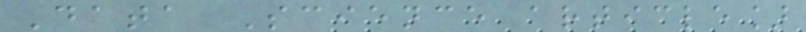Data Science article]
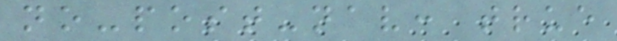no-post-nav: true
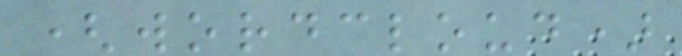(wordcloud)
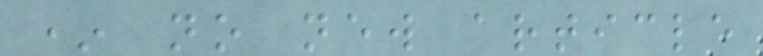* no new article
